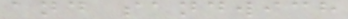and sandwich
